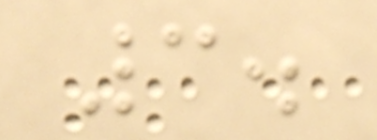3.
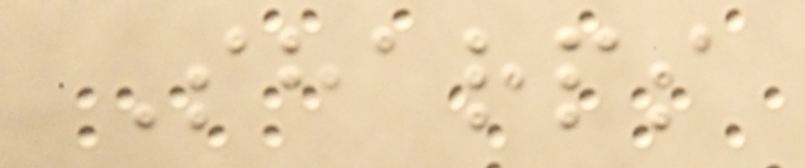Sharps
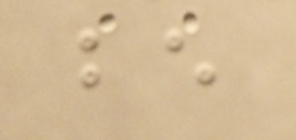be
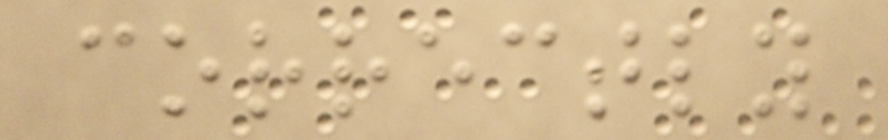correctly
